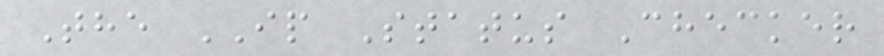The IP Status Checker
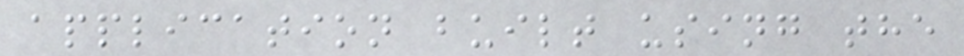application built using the
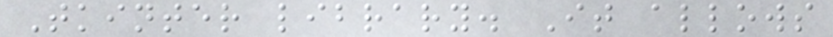Tkinter library. It allows
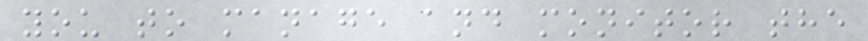you to manage and monitor the
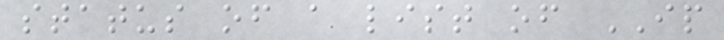status of a list of IP
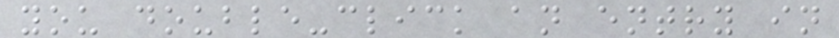you double-click an entry in
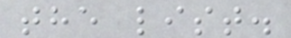the list.
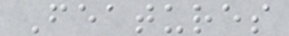Features
